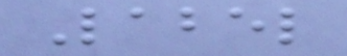Label
